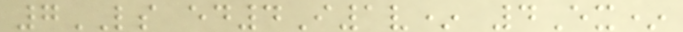7LS ed4I1v* 4Ex*
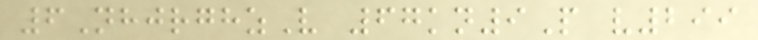6NhjrghzV 67kn9P v299
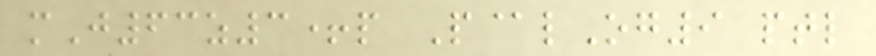mJ63z3+p P@lOg9 ptl
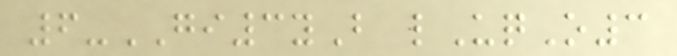6-GI3yB lUqO3
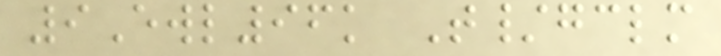9Ewl96k T/gclm
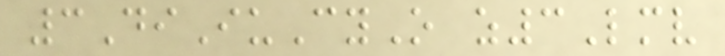3DiIuCyO z3Lmv
